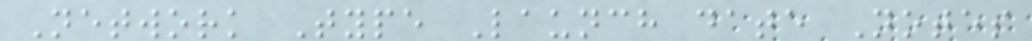Network Type Launch date Notes
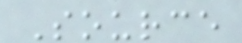Source
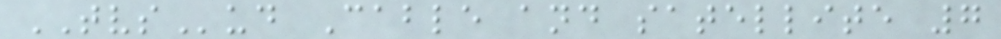TVSud Cable and satellite 7
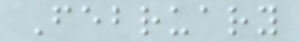February
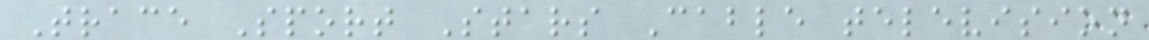Trace Sport Stars Cable television
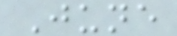June
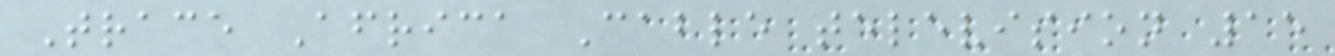Trace Africa Cable television 15
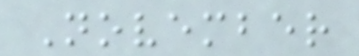November
